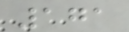171
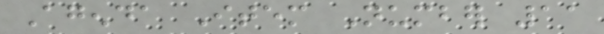Agenda Item Number 11
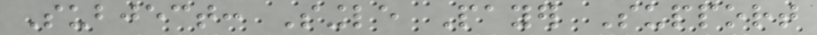Subject: Single Payer Support
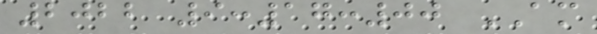2022 9:17:00 AM
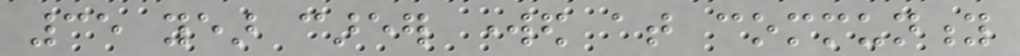35 year career worked at community
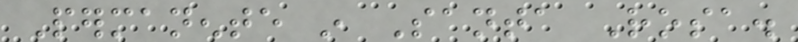Permanente in Santa Rosa.
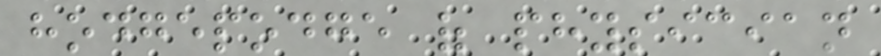hodgepodge of physician
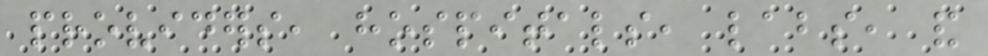providers, hospitals, labs, and
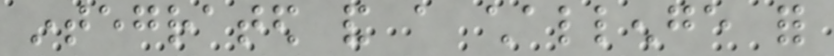integrated and a challenge for
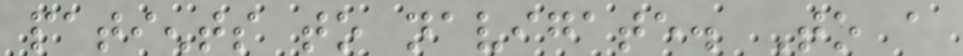patients to navigate. To a
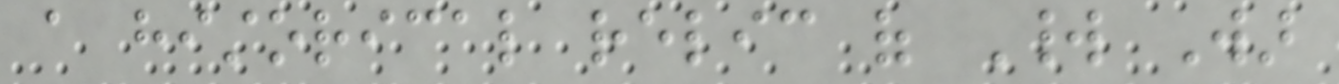a historical relic of World War
